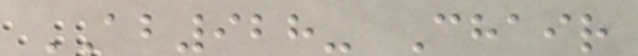AB928- Chair
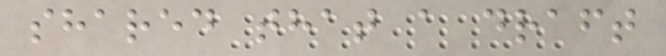shared that a draft
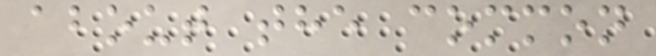about the common
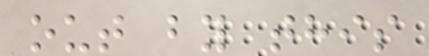out by this
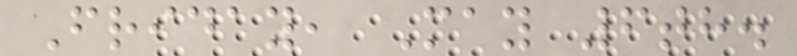Friday, May 6th.
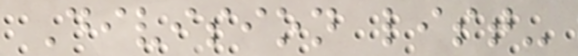Division list-
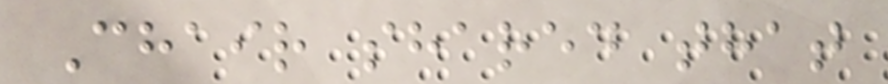Chair shared that
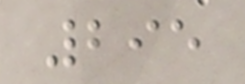295
